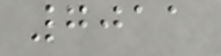7011
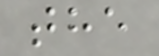the
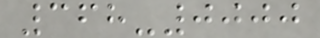368-0000
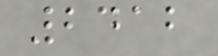2412
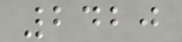2420
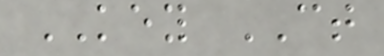KEY CT
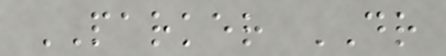PARKER DR
